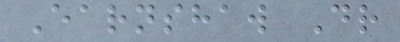Earnshaw Dr
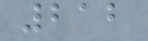212
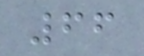66
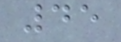45
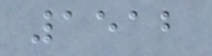1512
